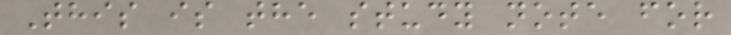This is the study note for
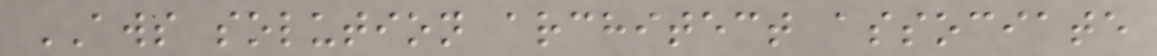AWS solution architect associate
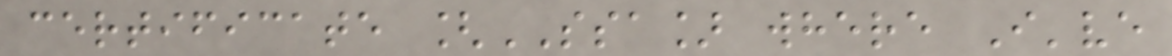certificate [SSA] where I've
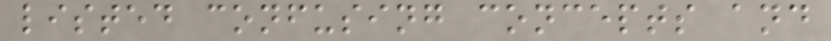listed confusing concepts and
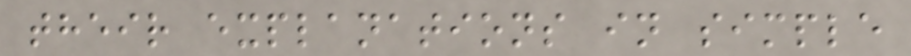their explanations in simple
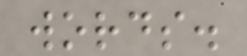words.
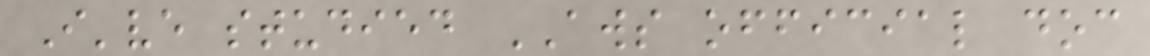I've studied AWS official doc
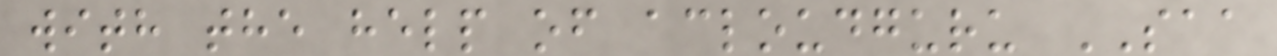with the help of acloudguru SAA
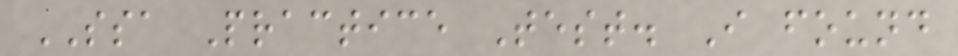SSA Practice Test. I found
